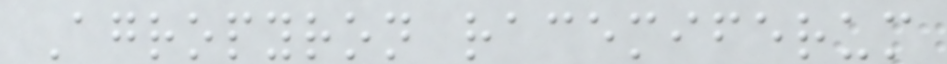Agropyron racemiferum
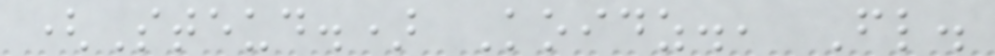(Steud.) Koidz., Fl.
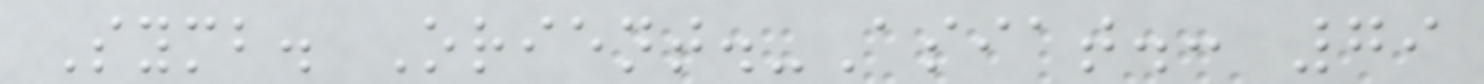Symb. Orient.-Asiat.: 79
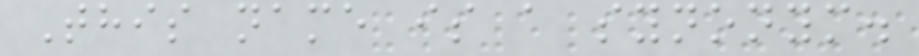This name is a synonym.
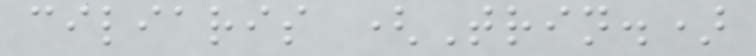ciliaris (Trin.)
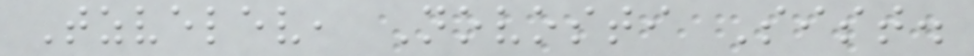Tzvelev, Novosti Sist.
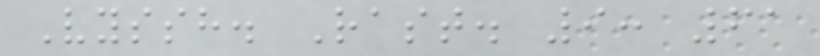Vyssh. Rast. 9: 61
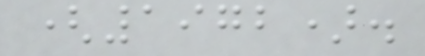(1972).
